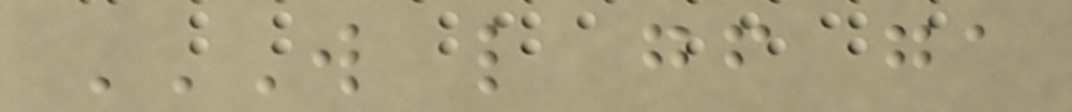W L GF GA
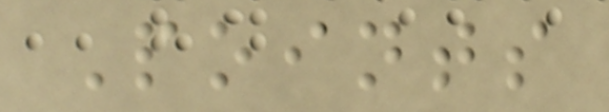Points
